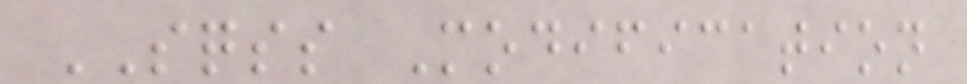SQSS Modification
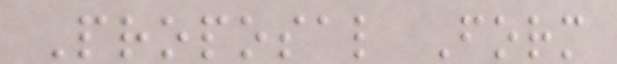Proposal Form
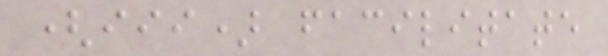(iii) facilitate
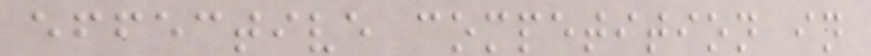effective competition in
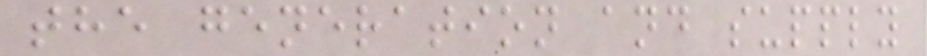the generation and supply
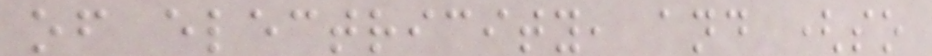of electricity, and (so
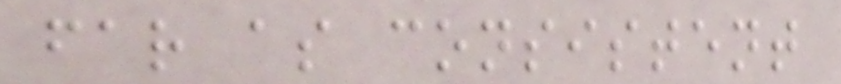far as consistent
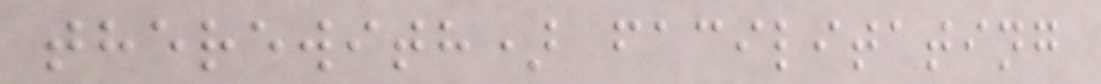therewith) facilitating
